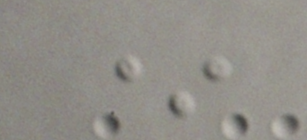*
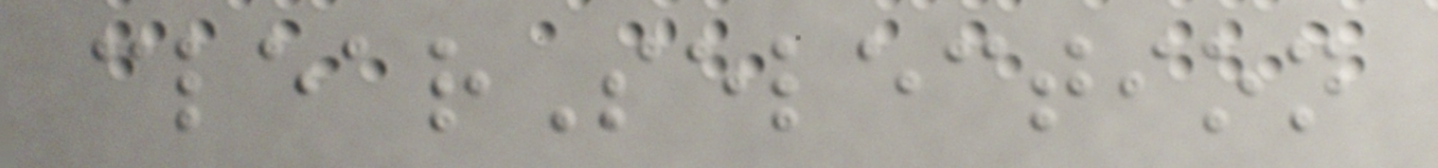clearSelection
